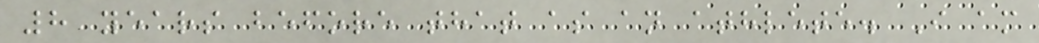8 years before that as an athlete. I am
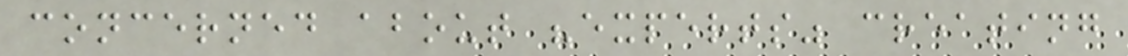concerned about "experts" creating
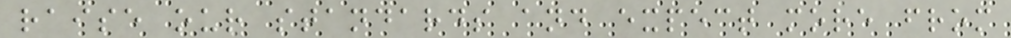raise our standards and expect more from
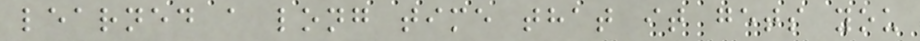learned a long time that it gets you
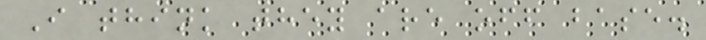I think they are off base.
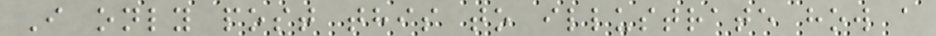I only post this to illustrate how a
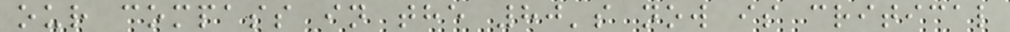our compass in the 80's now is critical
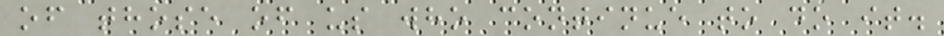of those of us who continue to do it.
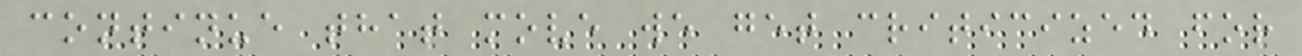continue that move we get criticized for
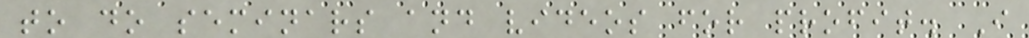to do seminars and videos for profit. I
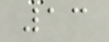13
